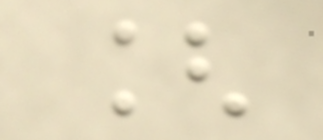[
